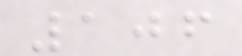106
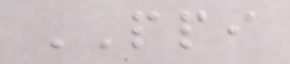PPI
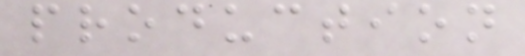production
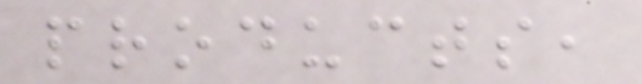products,
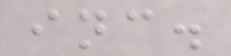inc.
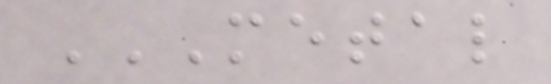METAL
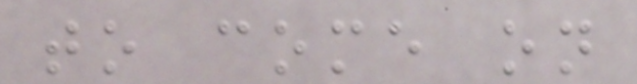to come on
